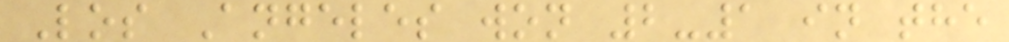Los Angeles won 2-1 in the
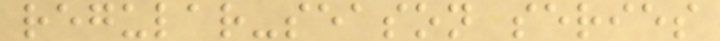regular-season series
